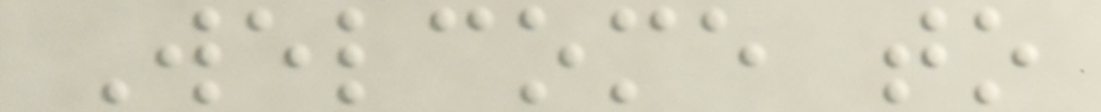Welcome to
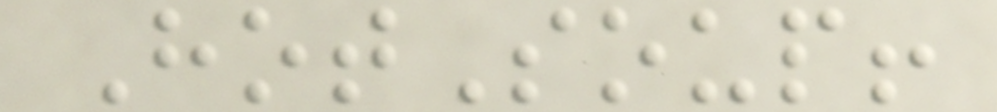HotSoup!
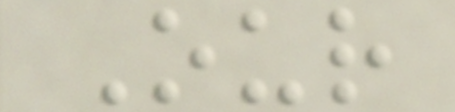Our
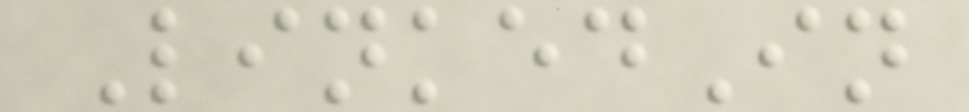LinkedIn
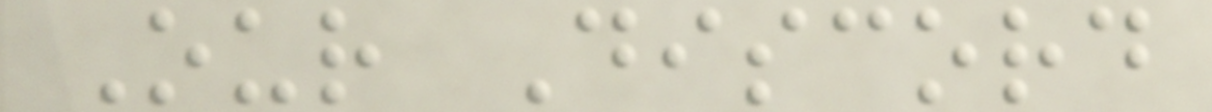Our Discord
